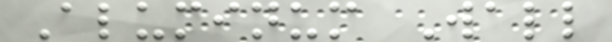Aluminum Wall
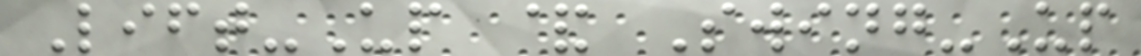Lift-Up & Swing-Up
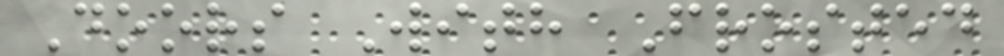Doors With Frosted
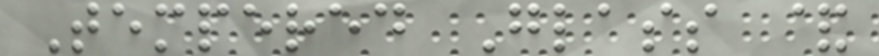Tempered Glass &
